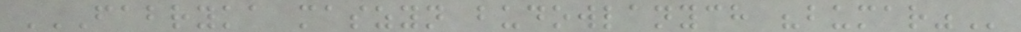FABRYKA MASZYN BUDOWLANYCH "BUMAR"
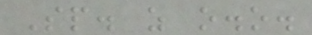Sp. z o.o.
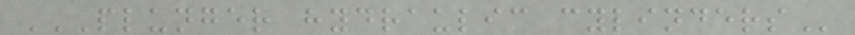PLUNGER HYDRAULIC CYLINDERS
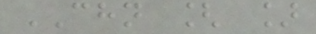CHN [ ]
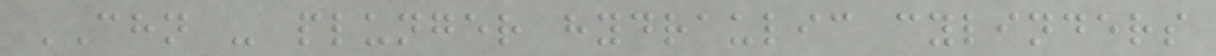CHN - plunger hydraulic cylinders
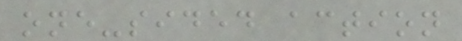one-sided action
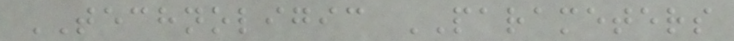TECHNOLIGIC PARAMETERS
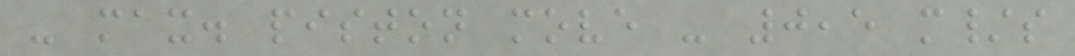- max. piston move - 0,5 m/s
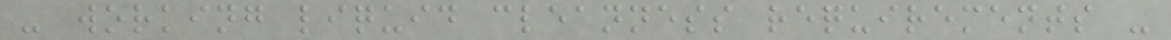- working liquid cleanness requirements -
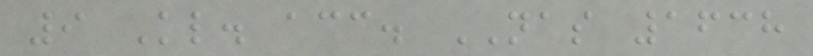9 Kl. acc. NAS 1638
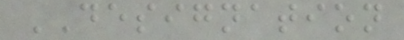DESIGNATION
